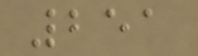251
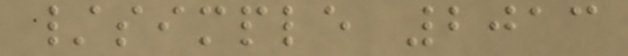/simple 2013
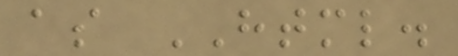as HTML.
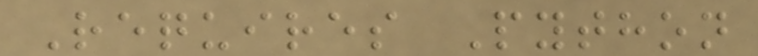Requires Python
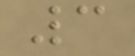3
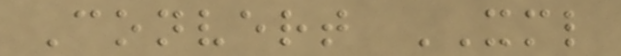Convert XML
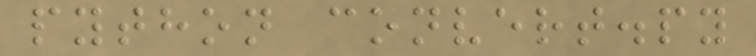python convert.py
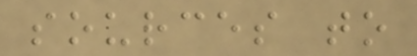sources to
